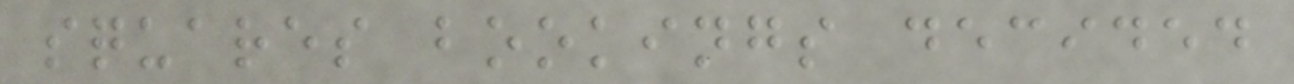squares bookings decided
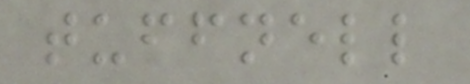tuffnell
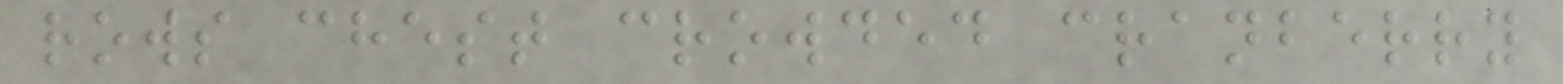rows chest crowded cranberry
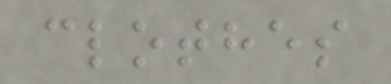clothes
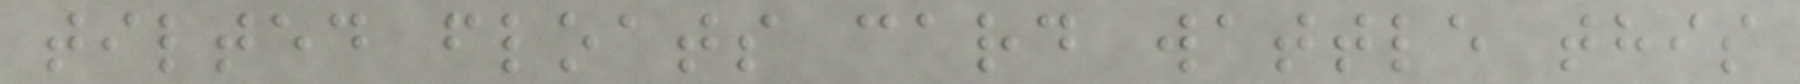tilted floats card wattle this
